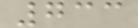733
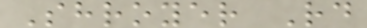Shroyer Rd
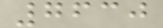7630
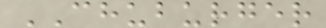CHUBURGER
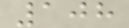108
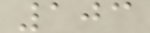103
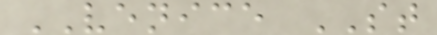VENICE ST
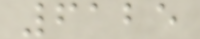6125
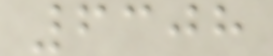6308
